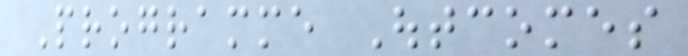Programme Outcomes
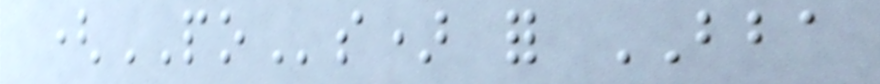(POs) for BBA
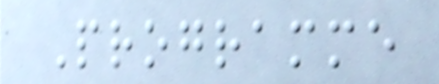Programme
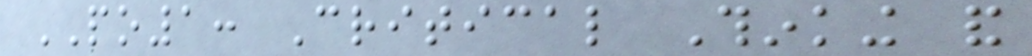PO1: Critical Thinking and
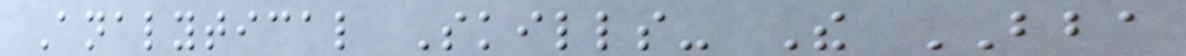Analytical Skills- The BBA
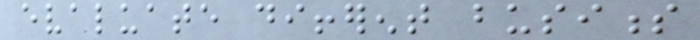evaluate different business
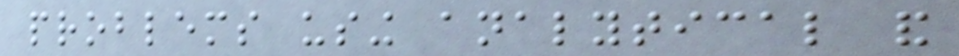problems using analytical and
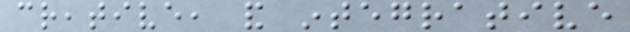creative, and integrative
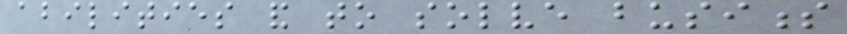abilities and to solve business
